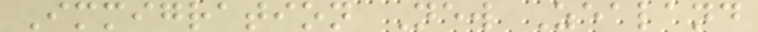Immigration New Zealand
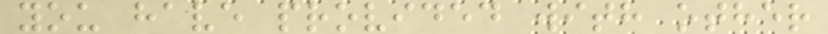you have provided with other
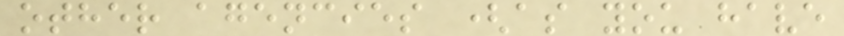other agencies (as you have
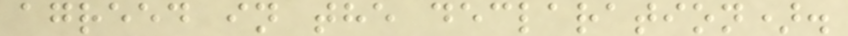agreed in the declaration).
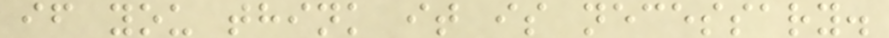if you think it is necessary.
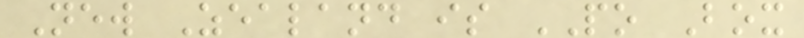New Zealand is PO Box
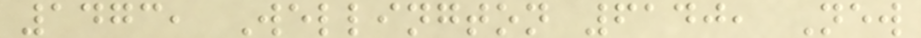1473, Wellington 6140, New
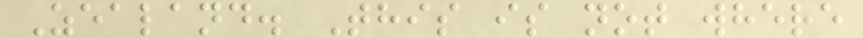Zealand. This is not where
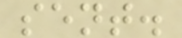sent.
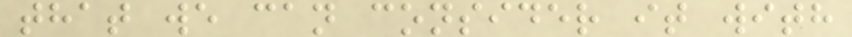that we can consider it with
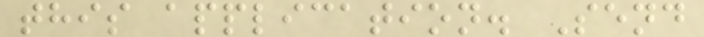this application. Send
